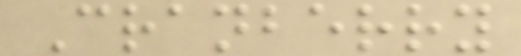Cranberry
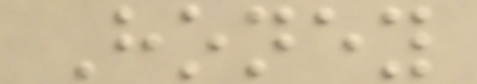Honey
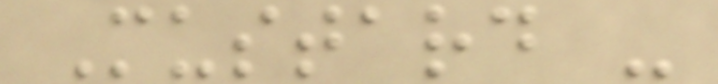Mustard -
